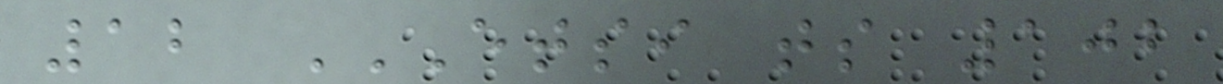12 ETSI TS 102
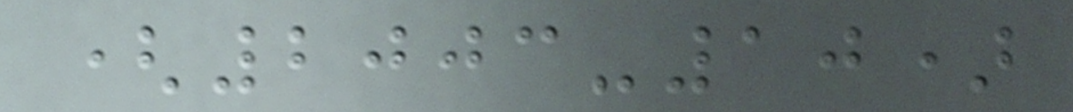(2003-10)
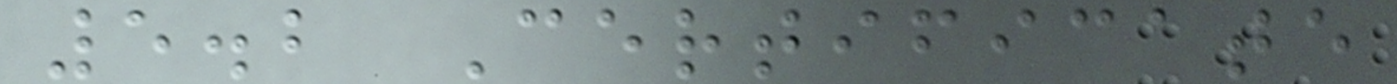5.2 Certificate
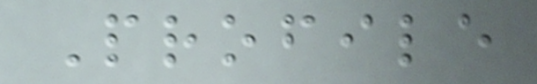Profile
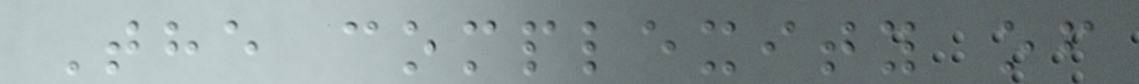The complexity of
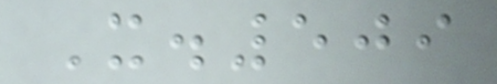X.509
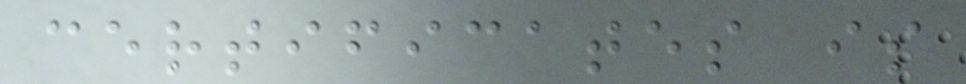certificates is
